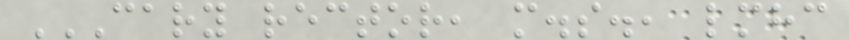CARY RECTOR, M.S., LMHC
